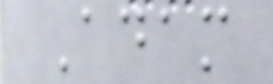Adam
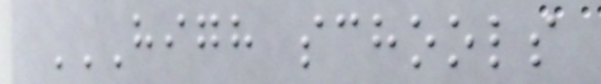HIGH SCHOOLS
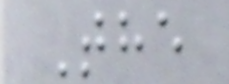The
